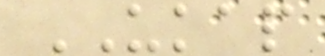UKAP
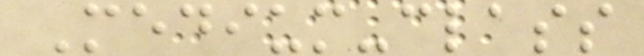Medium-class
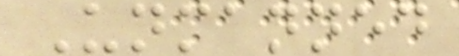Unmanned
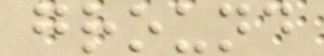ground
